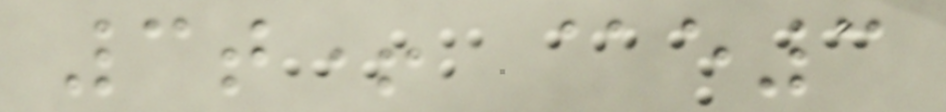3t+ @e3
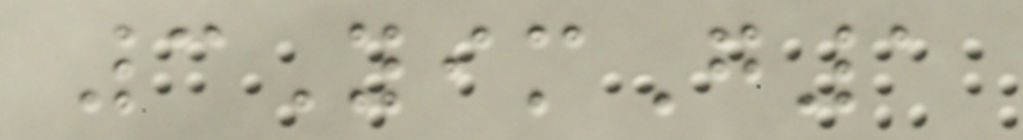3YimG1
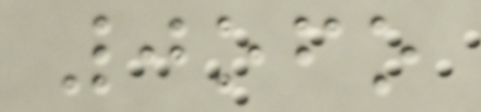0ofo
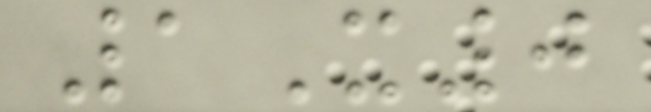1X0
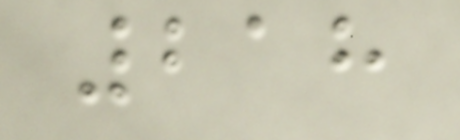218
